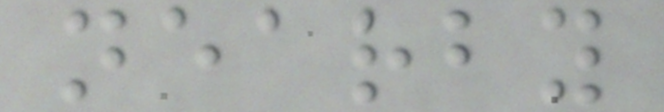nearby
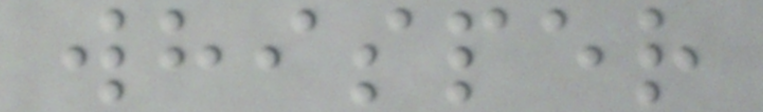whisper
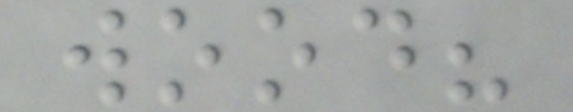wood?
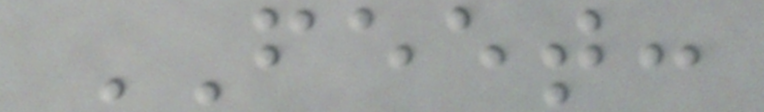FEET:
